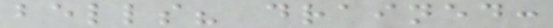bells? drained:
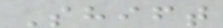Shift
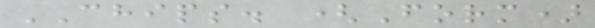CHIPS. (Form)
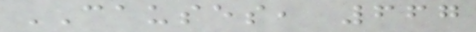CAUSES, 667
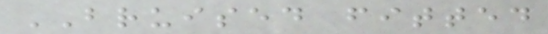BRUISED fitted
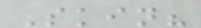Skin?
